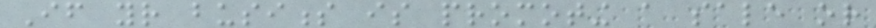If your business is promoting a sale or
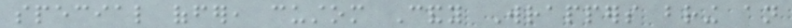special offer, custom Candy Wrappers bring an
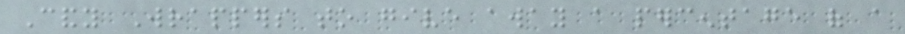Candy Wrappers to give away a percentage of a
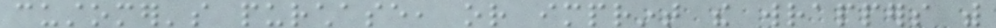customer's purchase, or imprint the wrappers with
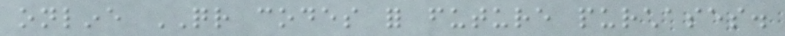online QR codes for future purchases.
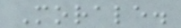Morale.
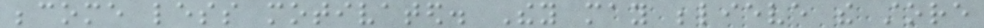become less motivated. They may believe the store
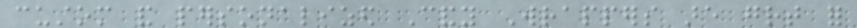custom and personalized Candy Wrappers are great for
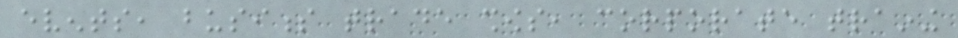events, business trade shows, corporate training
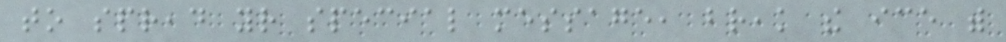to spread your special message, break the ice with
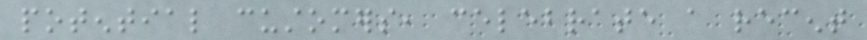potential customers, celebrate a recent
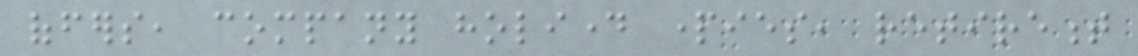offers, company holiday parties, retirement
